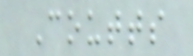Coutts
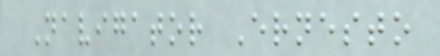Navigator Ernesto
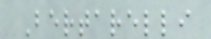Bertarelli
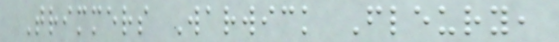Trimmers Warwick Fleury,
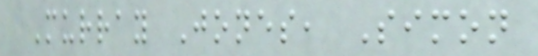Murray Jones, Simon
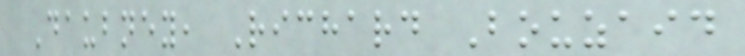Daubney, Richard Bouzaid
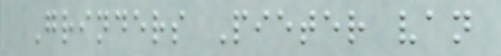Grinders Pieter van
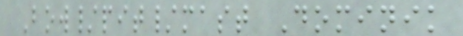Bow/pit/mast Dominik
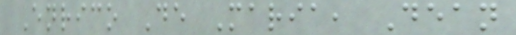Enrico De Maria, Dean
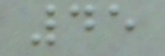45
